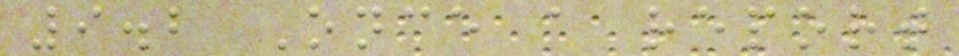9.2 Once a report
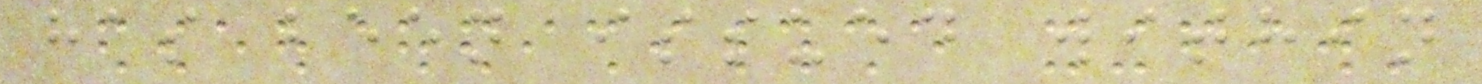has been issued within
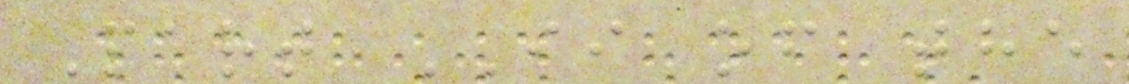Part II of the
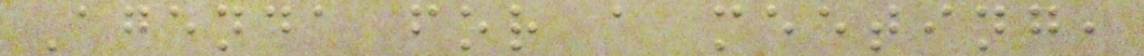Agenda for a meeting,
